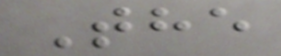The
